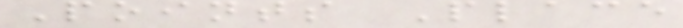Points Place
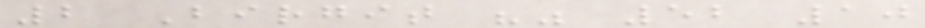2 Birgit "" 52 10
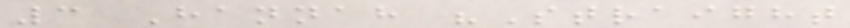3 Hannah "Straight
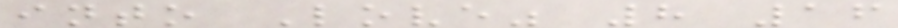into Love" 8 16
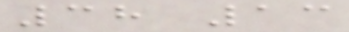38 13
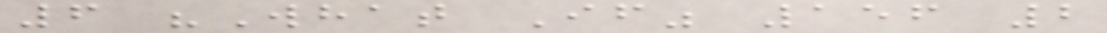6 "What If" 156 2
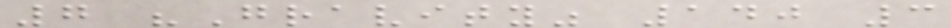7 "Gravity" 140 3
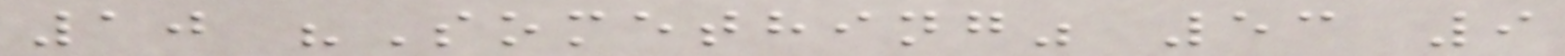10 "Something" 53 9
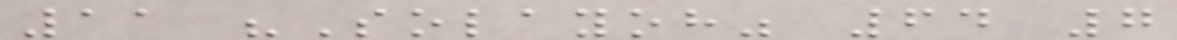11 "Solayoh" 64 7
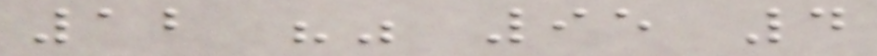12 "" 95 4
